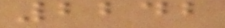2242
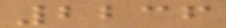2236
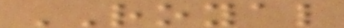ROYAL
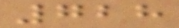728
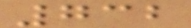732
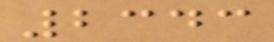2343
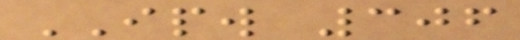IPW 306
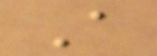A
